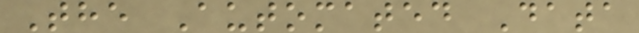The Automated Data
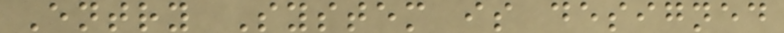Entry System is designed
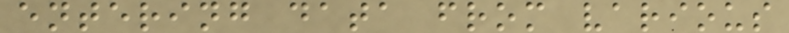entering data from various
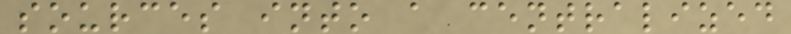sources into a centralized
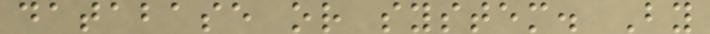database or system. By
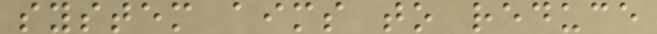system aims to reduce
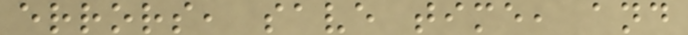errors, save time, and
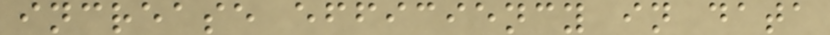increase efficiency in data
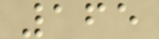165
